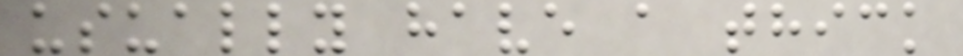usually have a thick
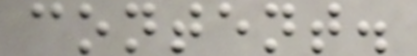content.
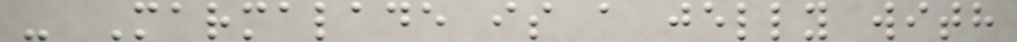- Marmalade is a jelly with
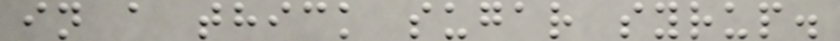in a thick sugar syrup.
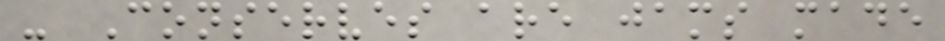- Conserves are jams made
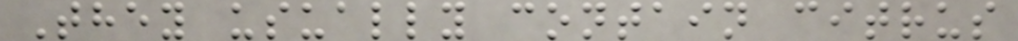They usually contain citrus
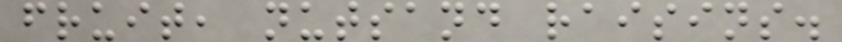fruit, nutsand raisins.
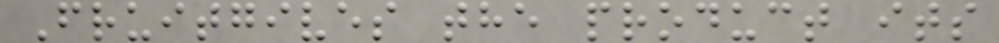Fruitgives the product its
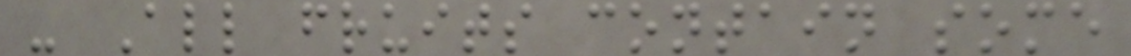- All fruits contain some
